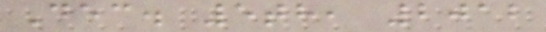Dec. 5th, 2012
